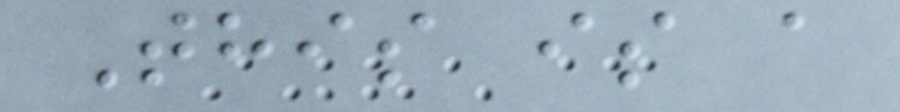This is a
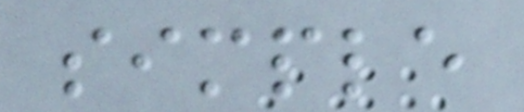simple
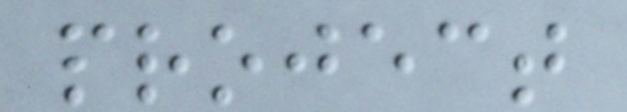project
